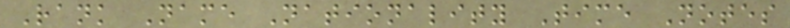Rank Name Nationality Time Notes
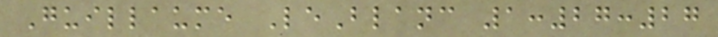Guillaume LeBlanc 1:27:27
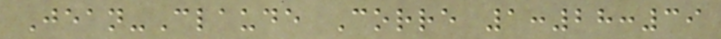Jean-Claude Corre 1:28:39
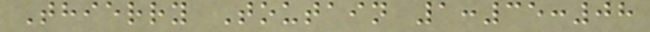Thierry Toutain 1:35:08
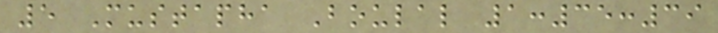5 Mustapha Boulal 1:35:39
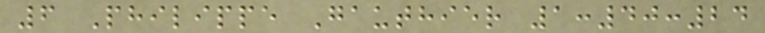6 Philippe Gauthier 1:40:24
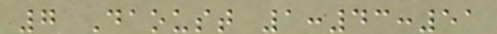7 Daoust 1:43:51
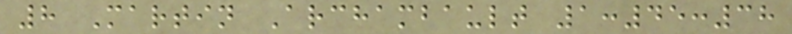8 Martin Archambault 1:45:38
